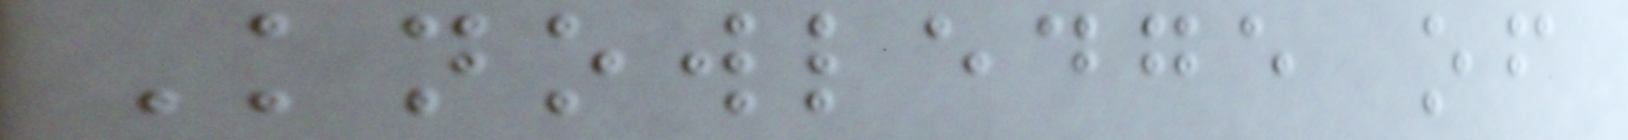Knowledge of
